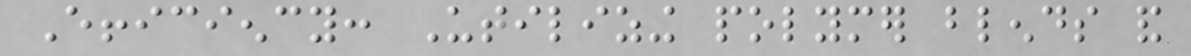Efficiency: Utilizing polymer blends and
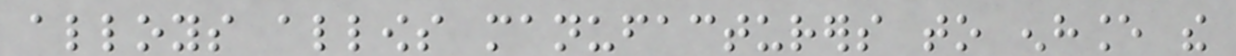alloys allows manufacturers to enhance the
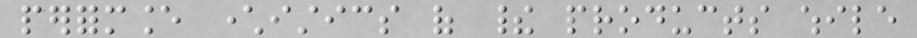performance characteristics of their products while
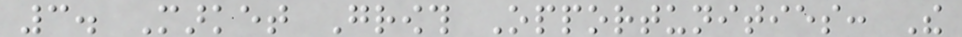3. Market Growth Opportunities: The
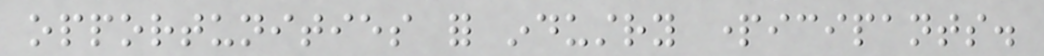opportunities for industry participants.
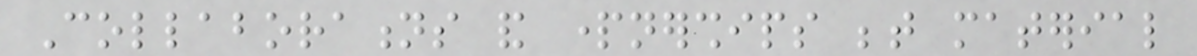Collaborations and partnerships between material
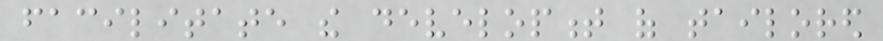facilitate the development of tailored
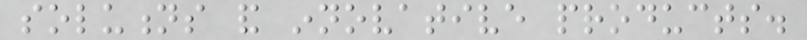solutions and innovative products.
